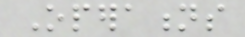Operations
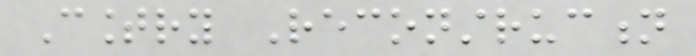Country Reconstruction
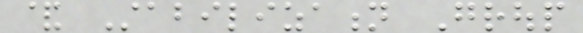& Stabilization Group
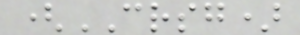(CRSG)
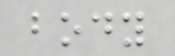body
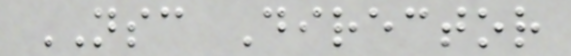NSC Director
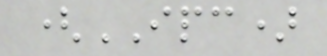(IPC)
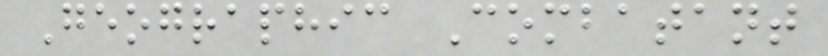Geographic Combatant
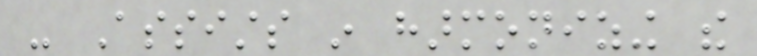- Assists in harmonizing the
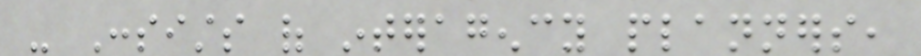- Consists of interagency planners,
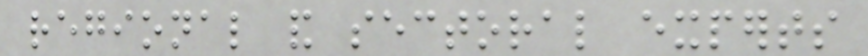regional and sectoral experts
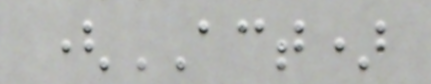(ACT)
